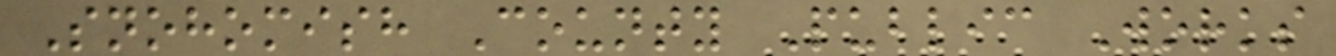Snohomish County Public Works
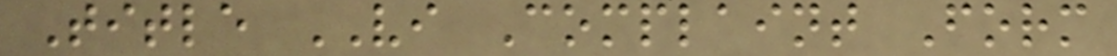Title VI Complaint Form
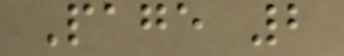Page 2
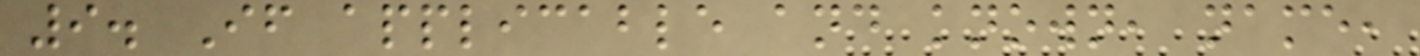9. If applicable and known, name,
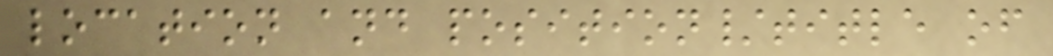location and position/title of
